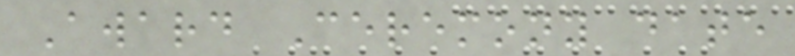Award Ceremony date
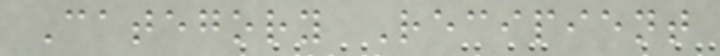Category Recipient
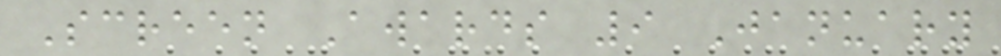Screen Awards 9 January
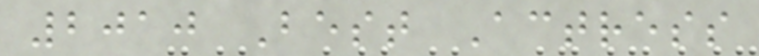2010 Best Actress
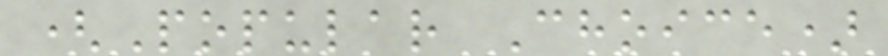(Popular Choice)
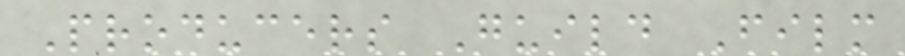Producers Guild Film
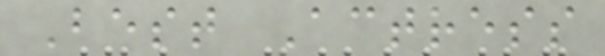Best Actress
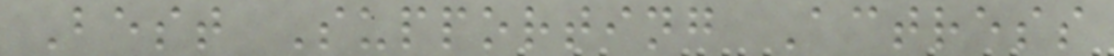Best Supporting Actress
